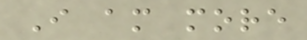I am more
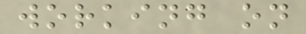working on
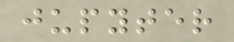jupyter
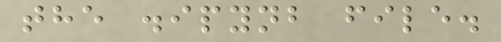the .ipynb file.
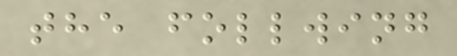the follwing
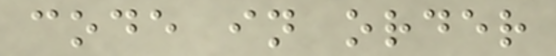code in order
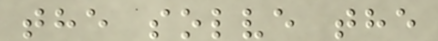the solve the
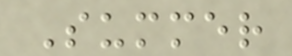Summer
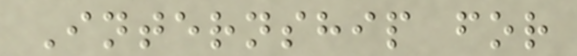Internship for
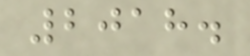2018.
